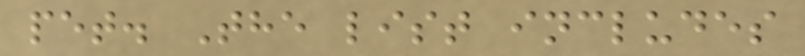pet. The list includes
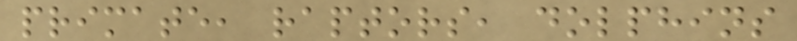primate, raptors, dolphins
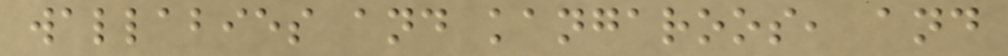wallabies and kangaroos, and
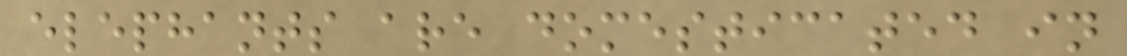elephants are domesticated in
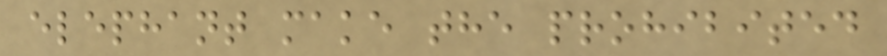elephant make the prohibited
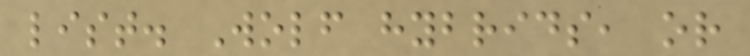list. Wolf hybrids, or
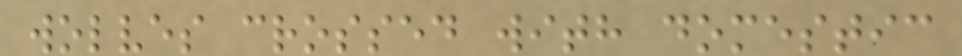wolves crossed with domestic
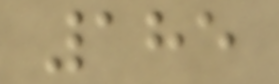185
